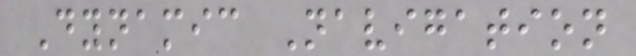Dynamic Navigation
